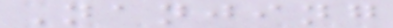Nanjing
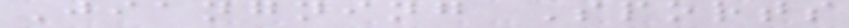Jiangning Sports
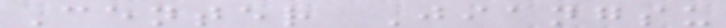Center Jiangsu
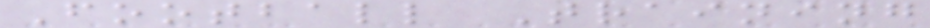Football Training
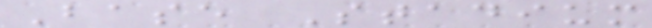Base Stadium
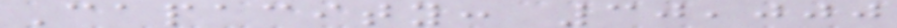Capacity: 30,000
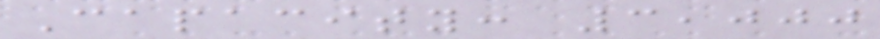Capacity: 3,000
